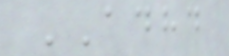ADHD
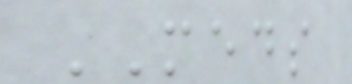MEDS
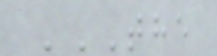THE
